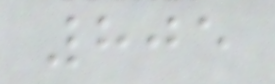805
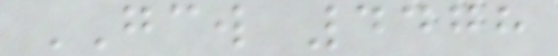GCW 4478
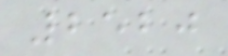2520
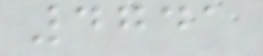4741
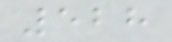528
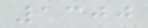1300
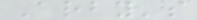Arby's
